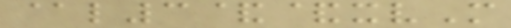@l3&&xvM
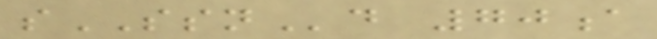sSSNd 70a
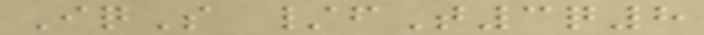IqS /fT3q8
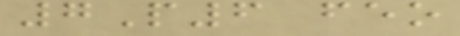7P6 feo
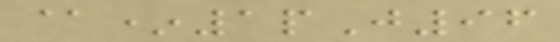@*1pJ96
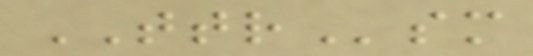TTRsm
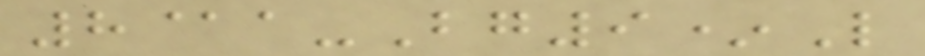8@a-Bg9*L
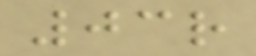03r
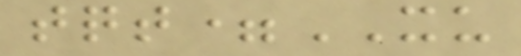tqt=XU
